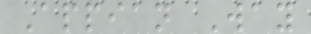Appian Way
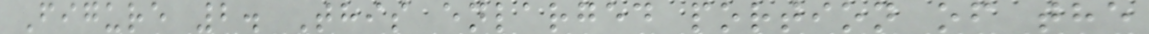Figure 2. This enlarged portion of the
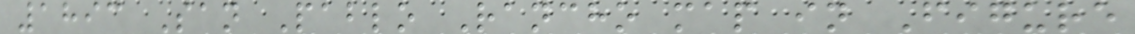1893 San Pablo Rancho map in Figure
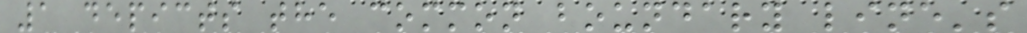1 depicts the common boundary line's
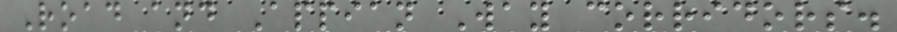Road and Appian Way corridors.
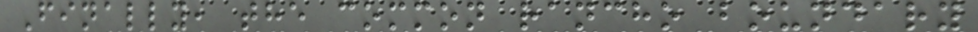Finally, the common rancho boundary
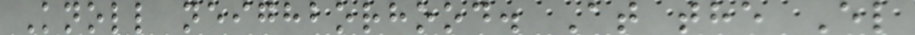Knoll neighborhood. At the El
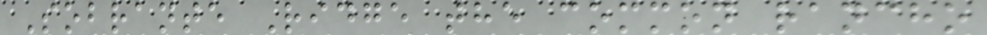Sobrante Ridge the common rancho
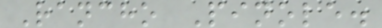Rancho Pinole.
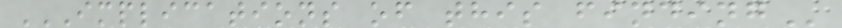IMPLICATIONS OF THIS FINDING
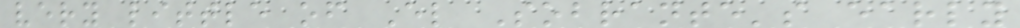very little of El Sobrante's early
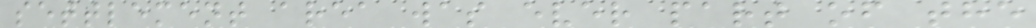settlement area was ever part of the
